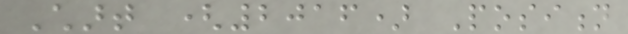Chart (2016) Position
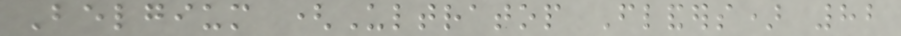Belgium (Ultratop Flanders) 82
